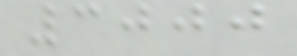3000
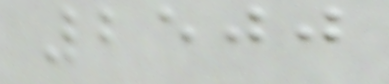2500
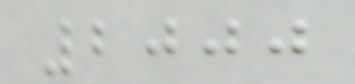2000
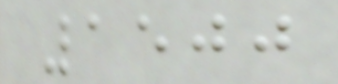1500
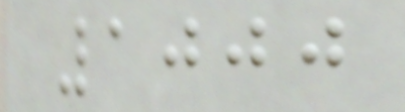1000
